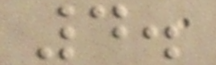4.
